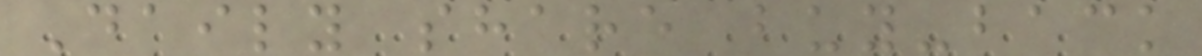Daily share buy-back
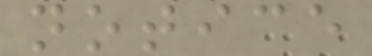notice
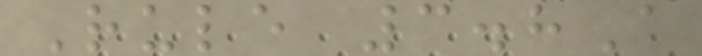Rule 3.8A
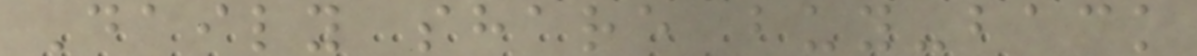Daily share buy-back
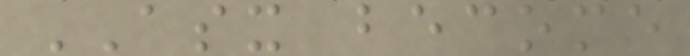ASX become
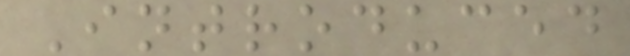Introduced
